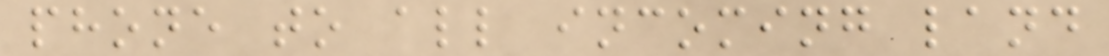phone to all incoming land
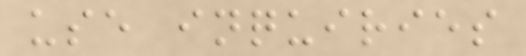use inquiries
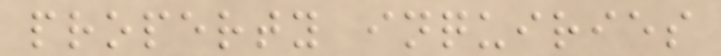property inquiries
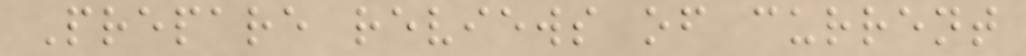Prepare reviews of current
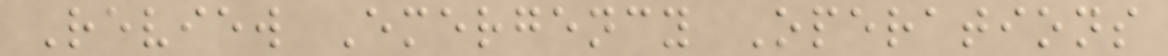Review Emergency Operations
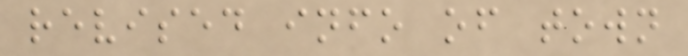revised info of town
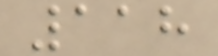118
